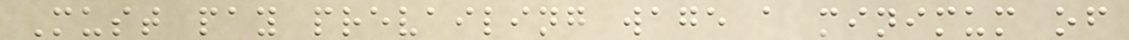Must pay prevailing wage a minimum of
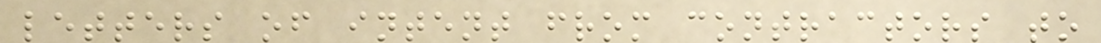letters of intent from contractors to
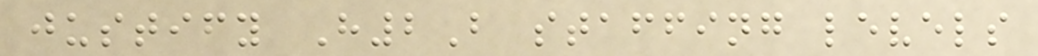justify H2B staffing levels
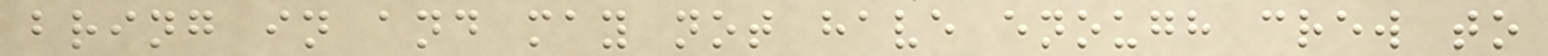bring in and may not have enough crew to
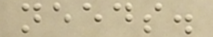needs.
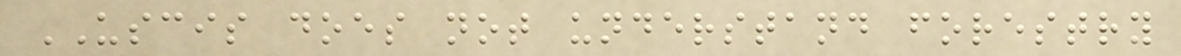USCIS does not understand forestry
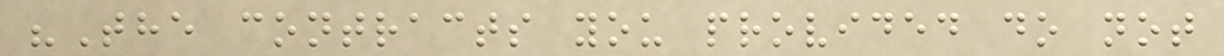"The contracts you provided do not
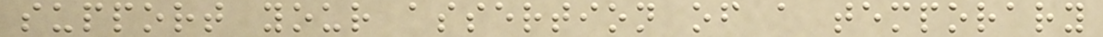support your assertion of a temporary
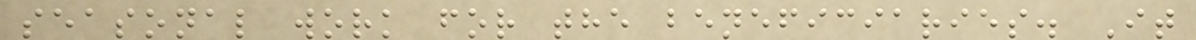seasonal work for the beneficiaries. It
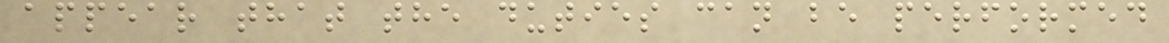appear that the duties can be performed
